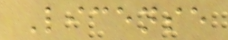License
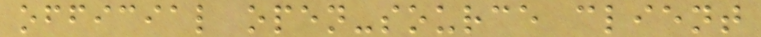official open-source client
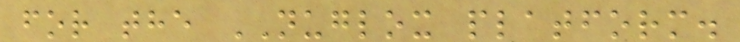for the NUGLOX platform.
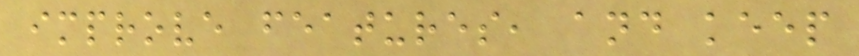improve features, and keep
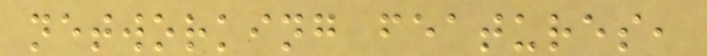networking features,
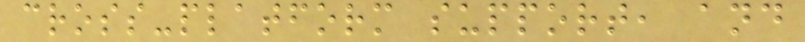cross-platform support, and
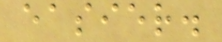easier.
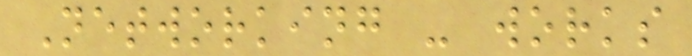Networking - works
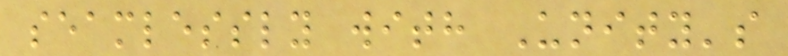seamlessly with Unity's
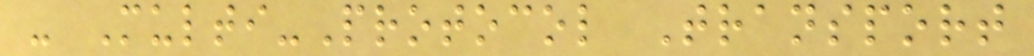- Multi-Protocol Transport
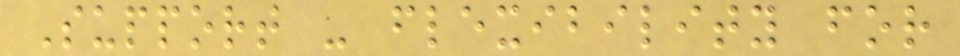Support - flexibility for
